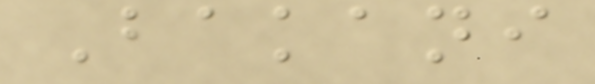Bakani
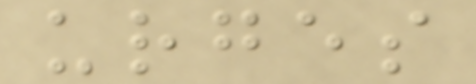urges
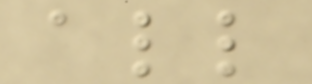all
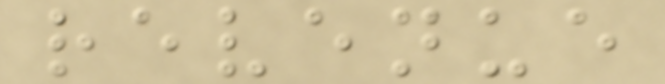revenue
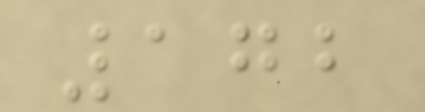172
